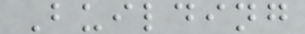Building
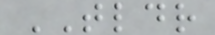TLDR
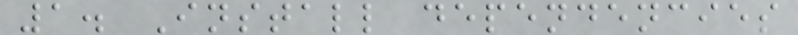1. Install dependencies
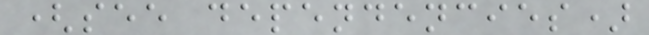(see dependencies)
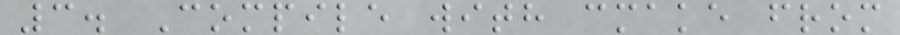3. Compile with cmake from
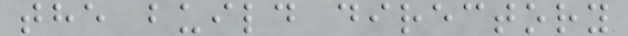the build directory
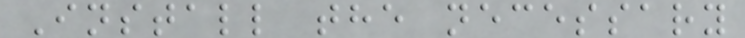Install the necessary
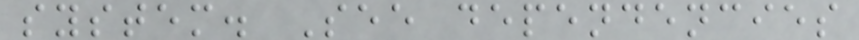system. See dependencies
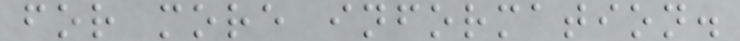for more information.
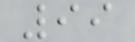99
